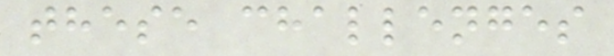these challenges
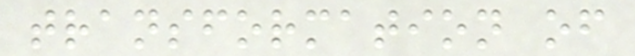transformation of
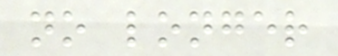no longer
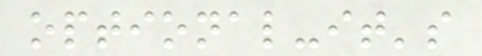optional-it's
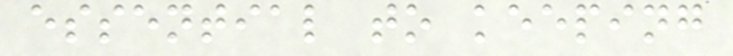essential to keeping
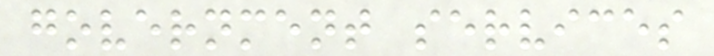government services
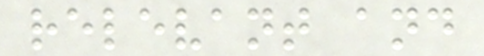relevant and
